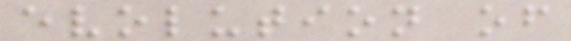evolution of
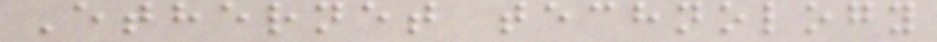Ethernet technology
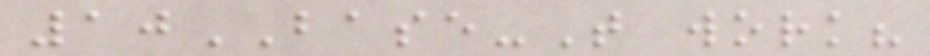10BASE-T work?
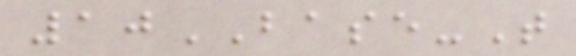10BASE-T
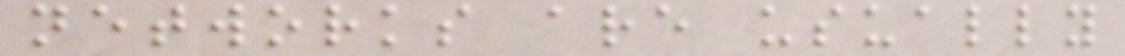networks are usually
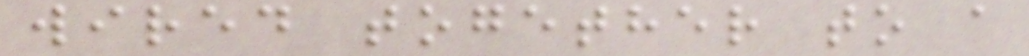wired together to a
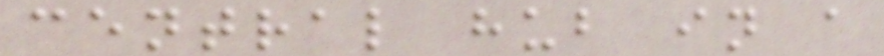central hub in a
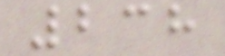238
